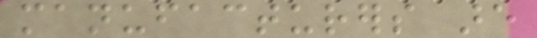manufacturers are
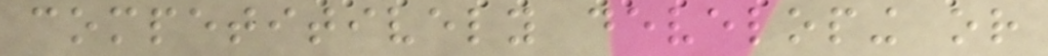competitively developing or
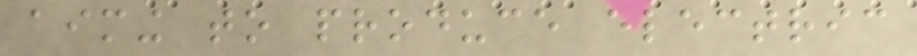aiming to produce electric
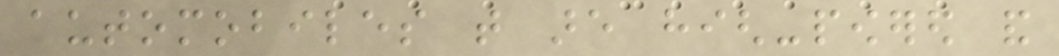automobiles that are high-powered and
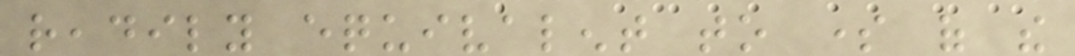readily equivalent to some of the
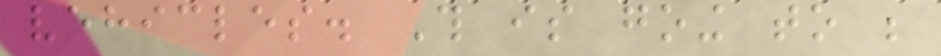vehicles. This is going to be
